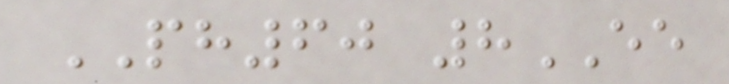PH60 8EE
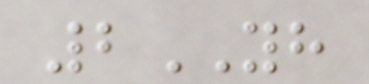2YH
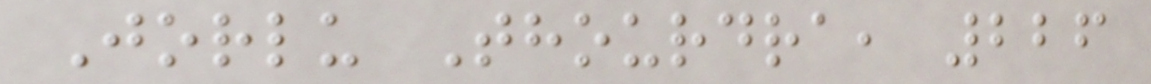Jorlu Thourdra, 226
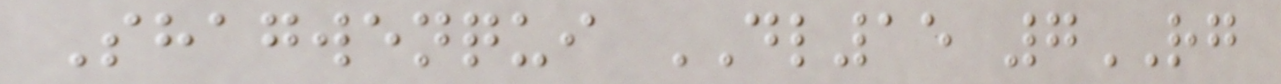Shagwenqui DL15 7RG
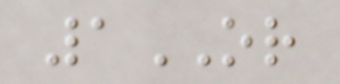1OR
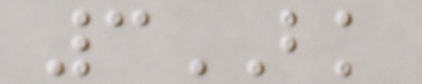3BK
